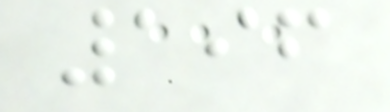196
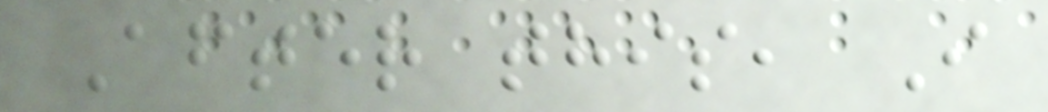After this, I
